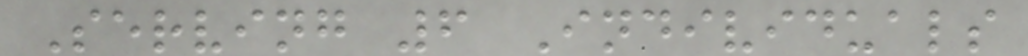Serving 6 Individuals
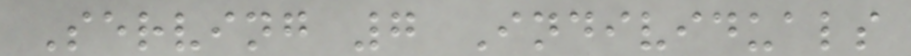Serving 7 Individuals
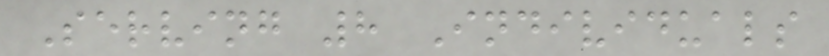Serving 8 Individuals
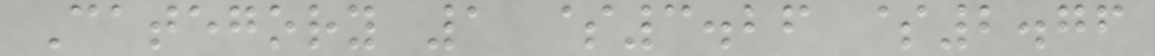Category 1 $3.26 $2.76
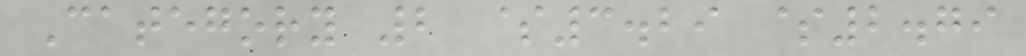Category 2 $3.29 $2.79
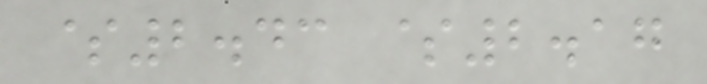$2.43 $2.17
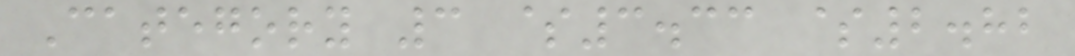Category 3 $3.33 $2.82
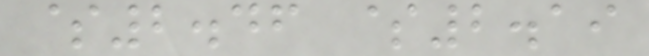$2.46 $2.19
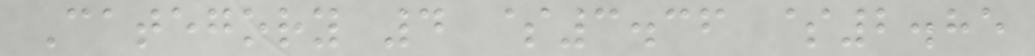Category 4 $3.36 $2.85
